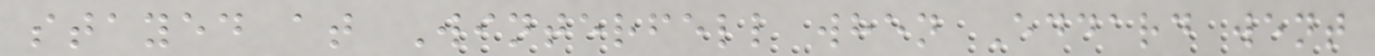stayed at Winterfell when Eddard went
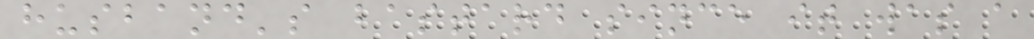husband's bastard since it was a
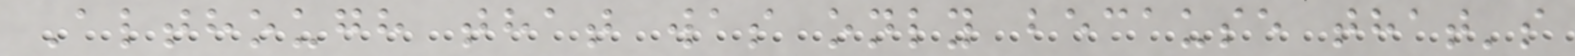Although that was only because that's
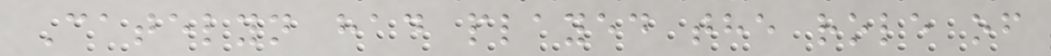Catelyn had played the role of
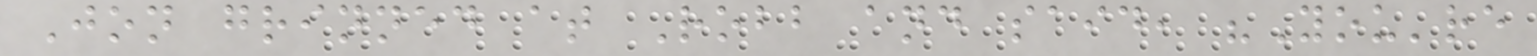Jon grinned at Robb and said, "You're
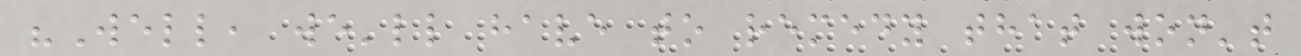"Well, we'll have to remedy that won't
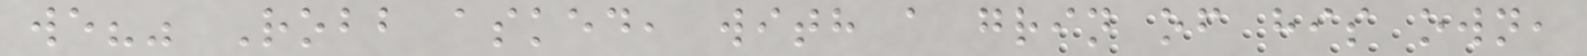we?" Robb asked, with a grin of his own,
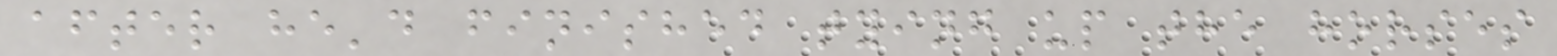after he'd finished tying up the horses
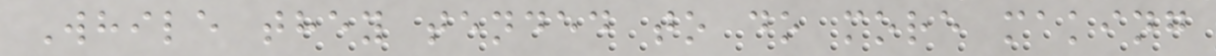While they tended to do more making
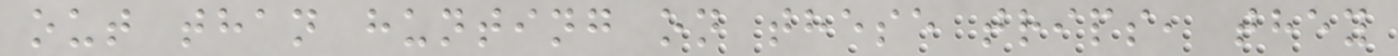out than hunting on these trips, they
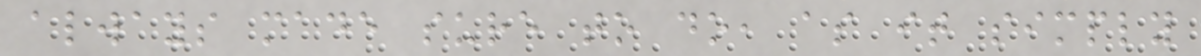always made sure to do, as it simply
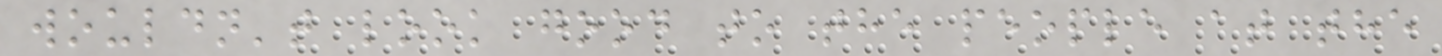wouldn't look good to the people at the
